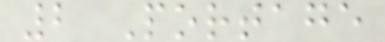2 Portage
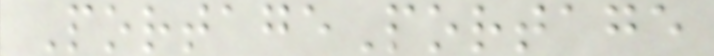PortagePortage
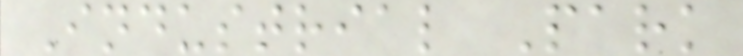Industrial Park
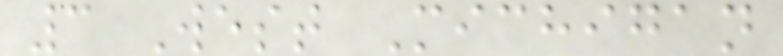3 West Michigan
